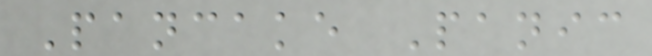Pancake Panic
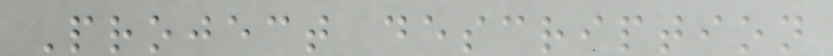Project description
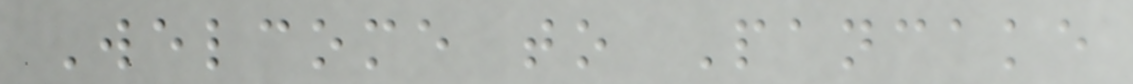Welcome to Pancake
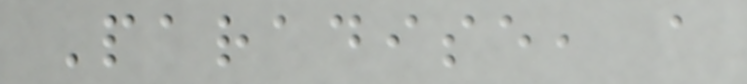Paradise, a
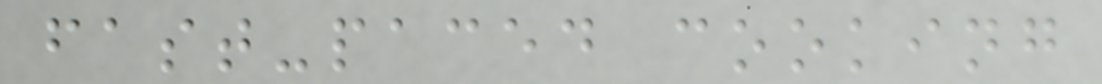fast-paced cooking
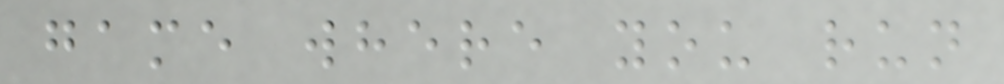game where you run
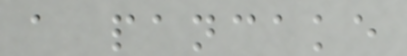a pancake
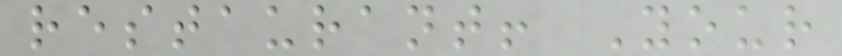restaurant! Your
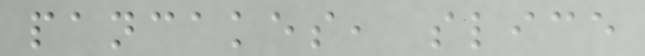pancakes, slice
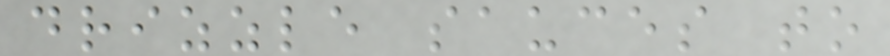drizzle sauces to
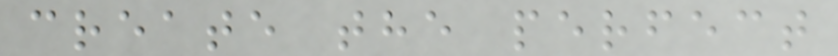create the perfect
